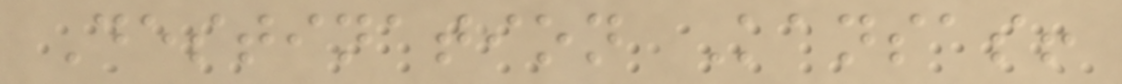Destination Kansas!
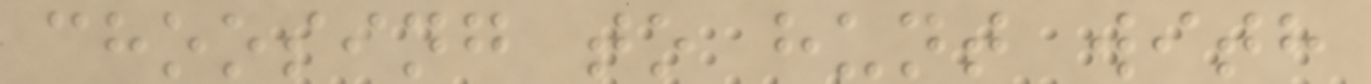choosing to hunt with
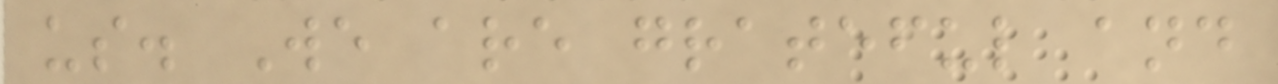us. We are grateful and
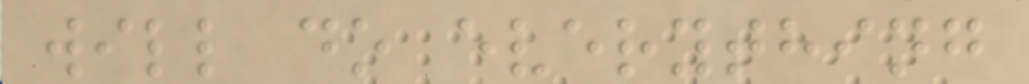will do everything
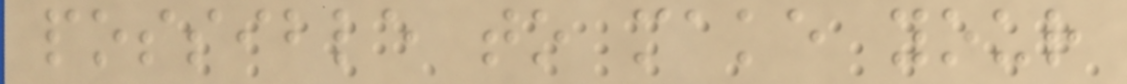possible to make your
